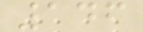146
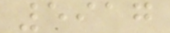5917
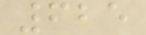625
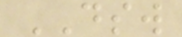DSW
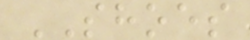SHOES
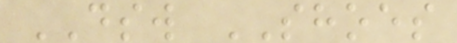DSW SHOES
